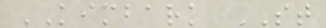KIMBARK ST
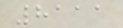8111
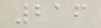216
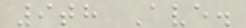9th Ave.
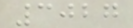3027
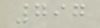797
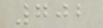702
